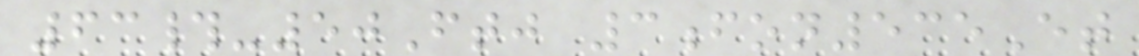63#-50Ftj 3fon535Et
